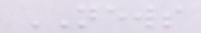NEWS
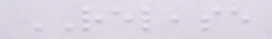RELEASE
